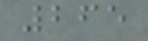265
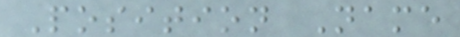Position Name
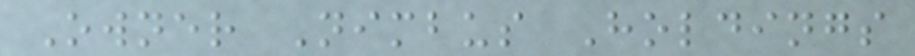Owner Nimbus Holdings
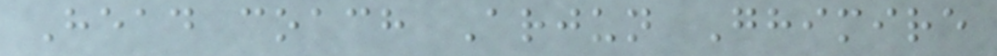Head coach Arjun Ghimire
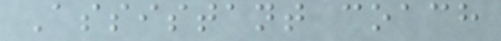Assistant coach
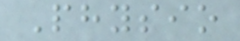Physio
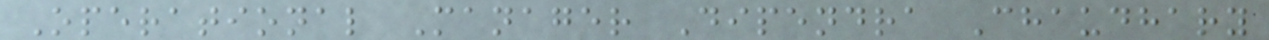Operational Manager Dipendra Chaudhary
